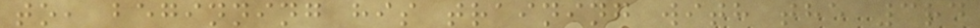to, beginning his training with the 3rd
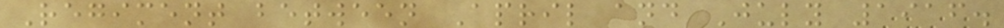Regiment between April and July 1916.
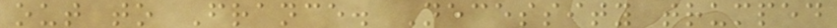out to France. Necessity trumped
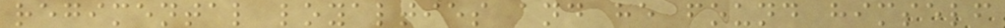regimental loyalties and he found himself
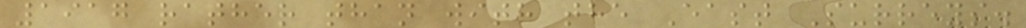1917 rather than with the East Surreys.
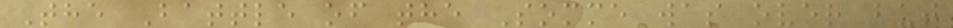The Battle of the Somme was over but
